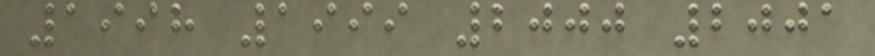1998 1999 2000 2001
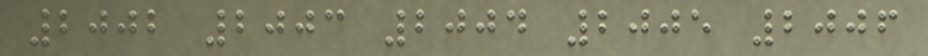2002 2003 2004 2005 2006
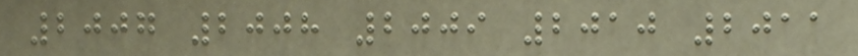2007 2008 2009 2010 2011
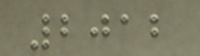2012
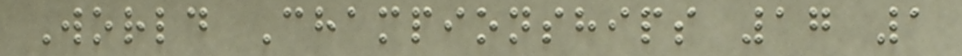World Championships 17 1
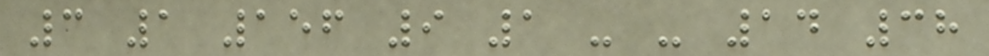3 1 156 9 1 - - 14 38
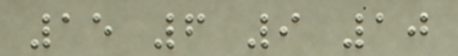15 6 9 10
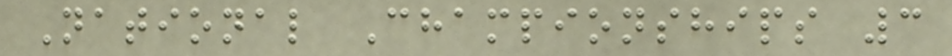National Championships 3
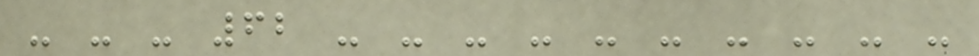- - - 62 - - - - - - - - - -
